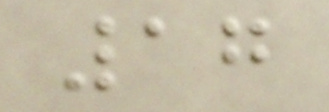17
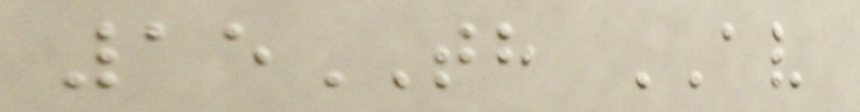15TH AV
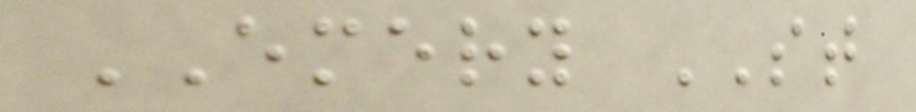EMERY ST
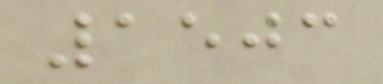1503
